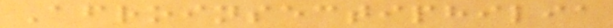Afroinsectiphilia
